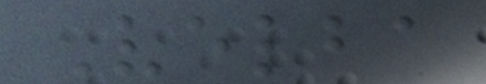Velba
